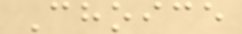Choice
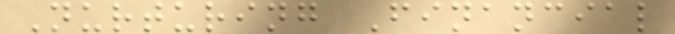Nurturing Financial
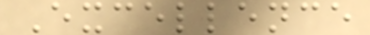Excellence
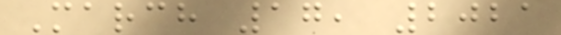March 17, 2021
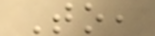To,
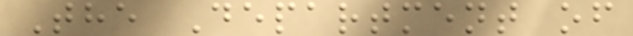The Department of
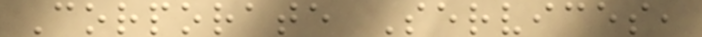Corporate Services,
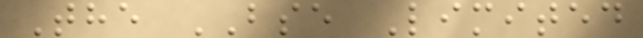The BSE Limited
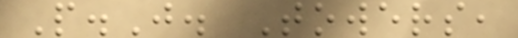P.J. Towers,
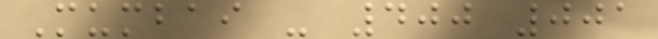Mumbai - 400 001
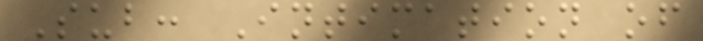Sub: Intimation of
